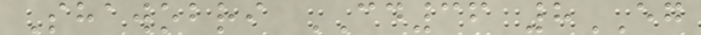Shawobri CD36 8EG
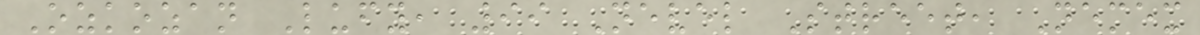Ozkozan Lufy, 99 Nevel Street, Nemex
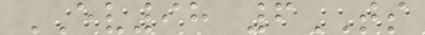EV98 6TS
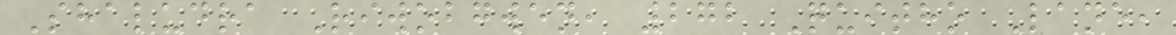Shaludra Riwobgwen, 272 Quitho Lane,
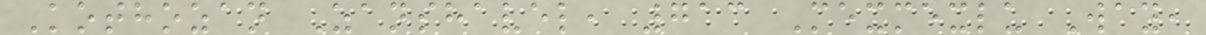Kothozan Zanshavel, 713 Mexmexlu Way,
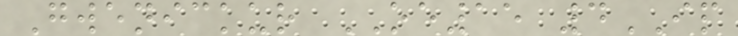Gwenickur OE15 4IP
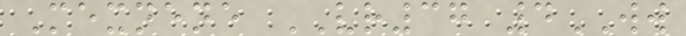Mexnene VR37 4WW
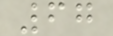67
